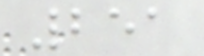251
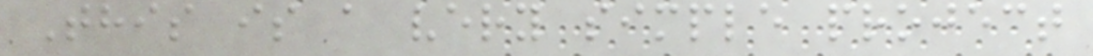This is a very simple project
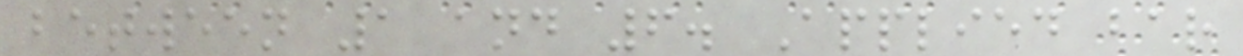between 1 and 6. Applied bar
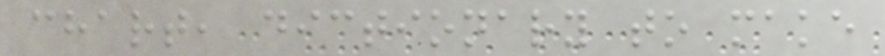chart, dictionary to make
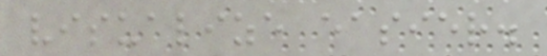visualize easier.
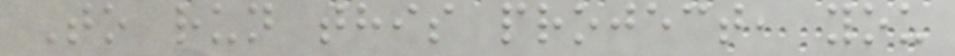To run this project, you
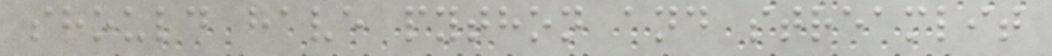should have python and streamlit
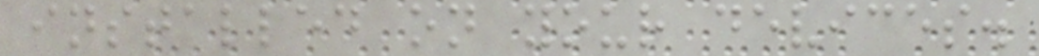installed on your devices.
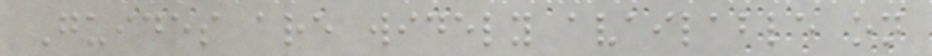Guides are widely available on
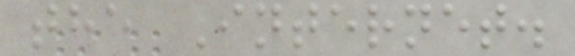the Internet.
